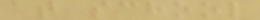at school
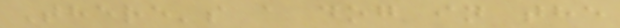There's a dog in the
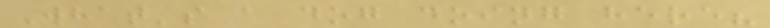What's a dog doing here?
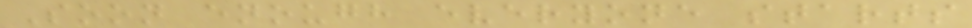Soon enough everyone starts
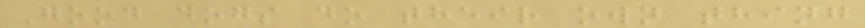Good dogs do their own thing
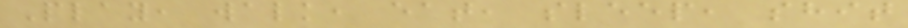Play, walk, eat, sleep, shit
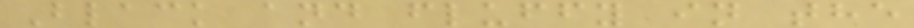Black and fluffy in the
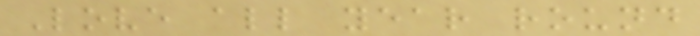Love all year round
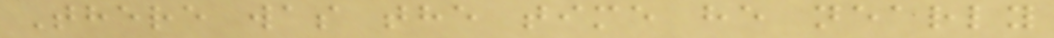There was the time he nearly
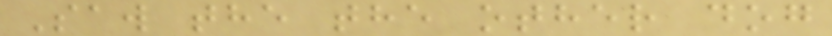Saw the the other dog
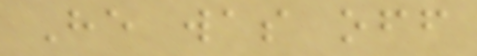He was off
